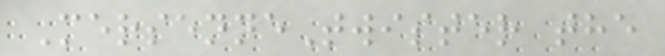MersenneTwister the
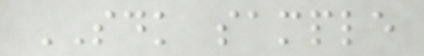SDK sample
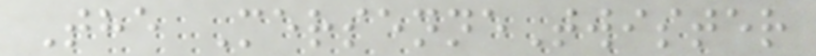The MersenneTwister
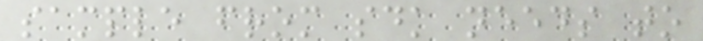sample from sdk needs to
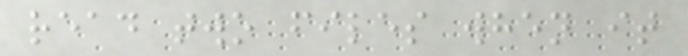read two files when it
